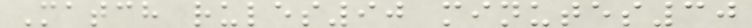Match rules90 minutes30
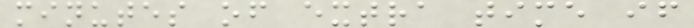minutes of extra time if
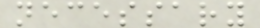necessary
